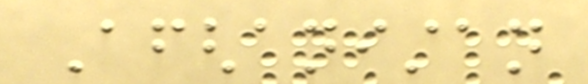Afghanistan
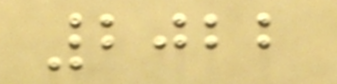2022
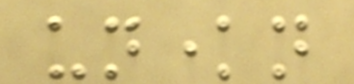unknown
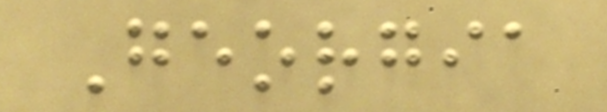Georgia
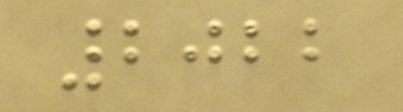2022
